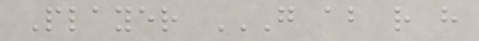Player G AB R H
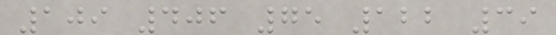109 406 75 122 39
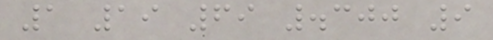1 19 69 .300 9
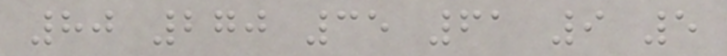80 270 35 61 9 5
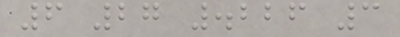6 27 .226 3
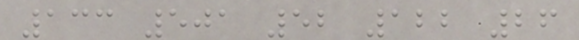133 501 52 122 26
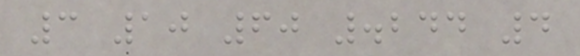3 10 60 .244 4
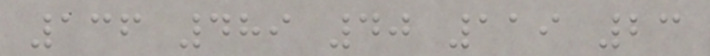136 489 40 119 23
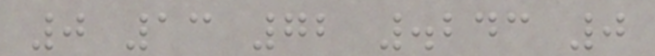0 13 72 .243 0
